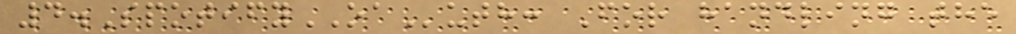4.SpotifyOAuth: For handling the
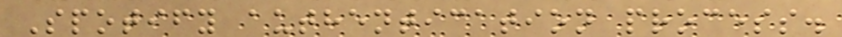Spotify authentication process.
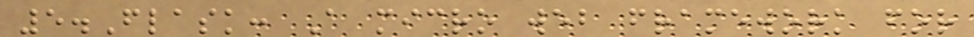5.Flask: A micro web framework for
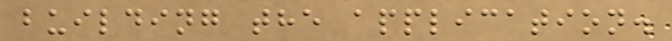building the application.
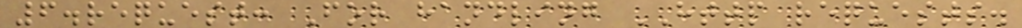6.request: For handling HTTP requests.
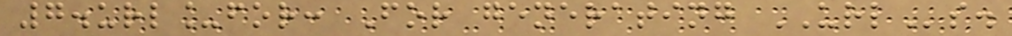7.url_for: For generating URLs.
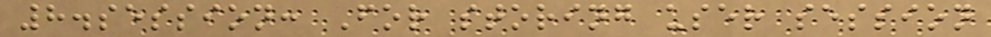8.session: For storing user session
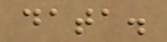data.
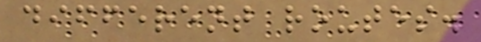different routes.
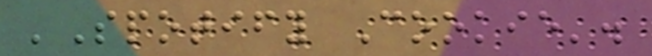'Spotify Cookie'.
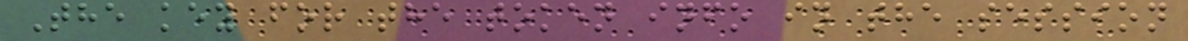The key for the token info in the session
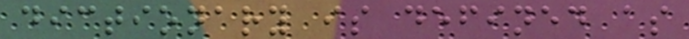dictionary is defined as
